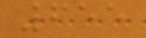655
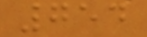754
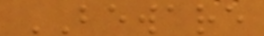BEWARE
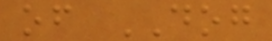of DOG
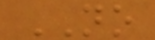NO
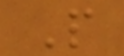P
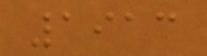1913
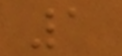1
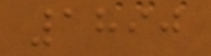1890
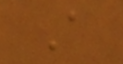A
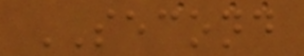SECOND
